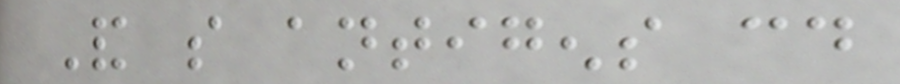And so antigens could
